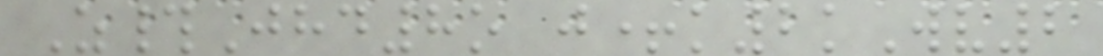Z#Jhd8o j+k2kWv2
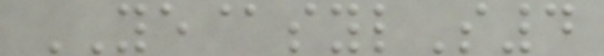YE@sylS4
